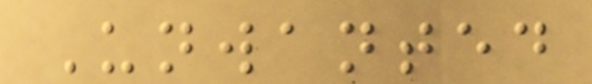Unwanted
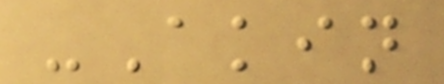-Akin
